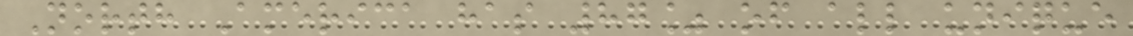North America has 87% of all unique
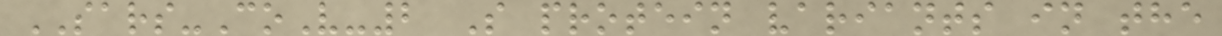SARS-CoV-2 S protein variants in the
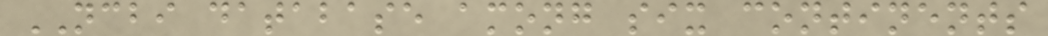NCBI database among six continents
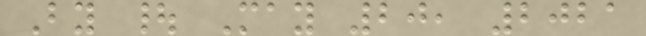By | May 20, 2021
